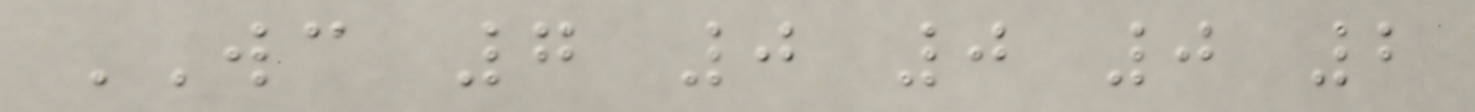WC 7 0 0 0 2
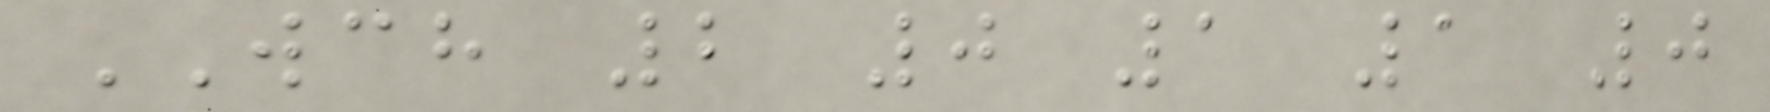WCH 2 0 1 1 0
